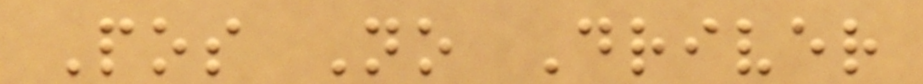Pos No Driver
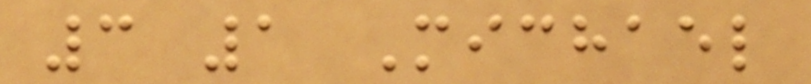3 1 Michael
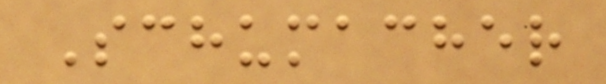Schumacher
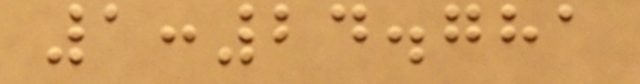1:24.781
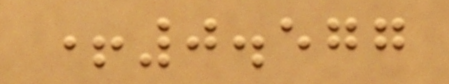+0.577
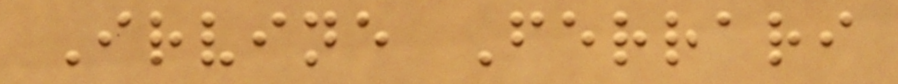Irvine Ferrari
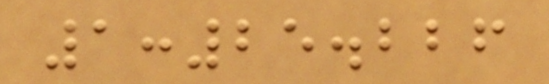1:25.226
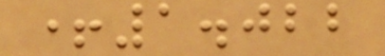+1.022
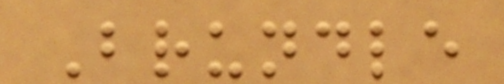Brundle
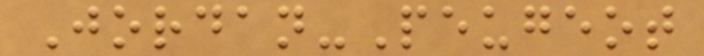Jordan-Peugeot
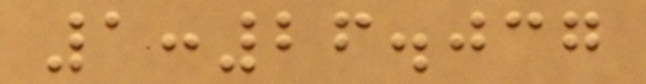1:26.037
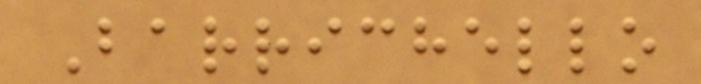Barrichello
